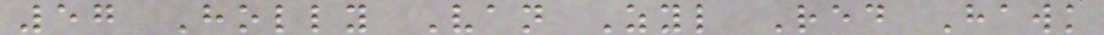57 Holly Van Zyl Red Hawk
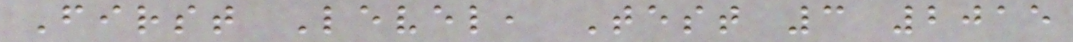First Level, Test 3 2015
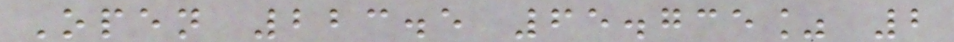Open 223.5 65.735% 2
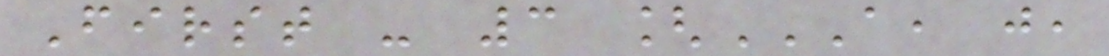First - 3 [A, J,
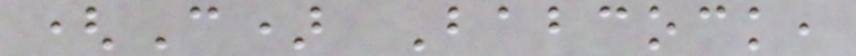(C) Babcock,
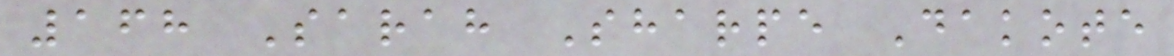168 Sarah Sharpe Dakote
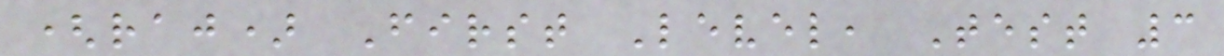(raj) First Level, Test 3
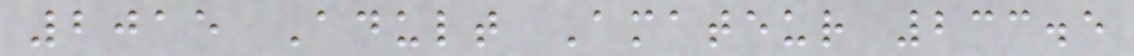2015 Adult Amateur 233.5
